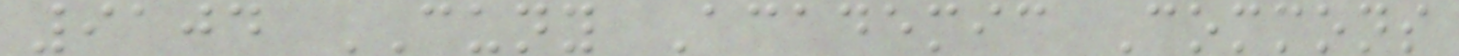9104 CUNY Academic Commons
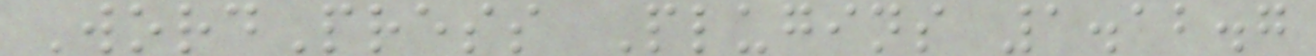WordPress Plugins 1.12.7
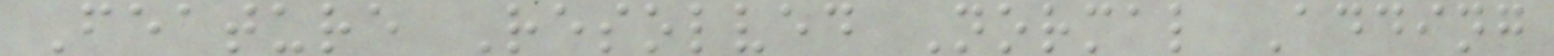Feature Resolved Normal Adding
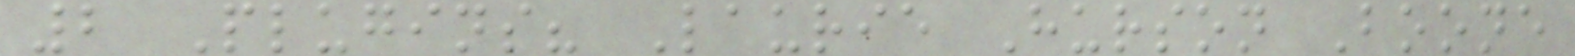2 Plugins? Laurie Hurson Boone
